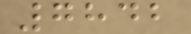7842
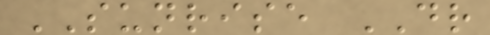SUNRISE DR
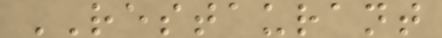RESTAURANT
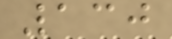130
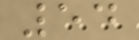54
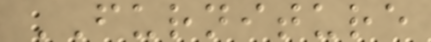FURNITURE
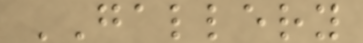GALLERY
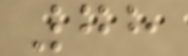78
